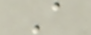A
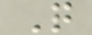Q
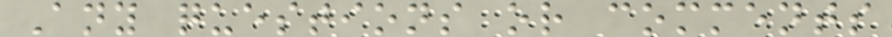Any questions or comments
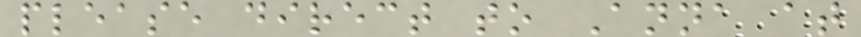please direct to Anna at
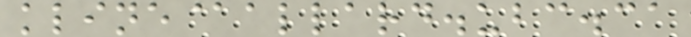kline@allard.ubc.ca
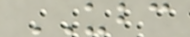UBC
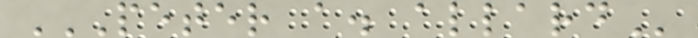PETER A. ALLARD
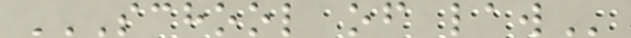SCHOOL OF LAW
